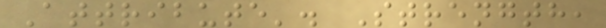Attribute'. Strength,
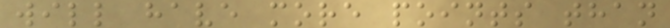will have more points than
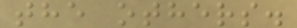the others.
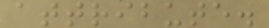attribute.
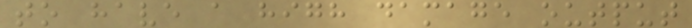to have a high damage output
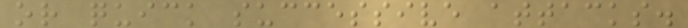or quick successive attacks.
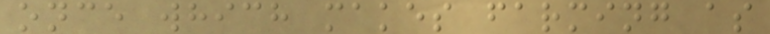once which makes farming as
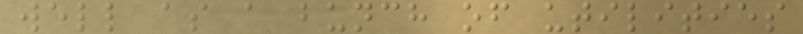well as a bunch of utilities
